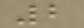2
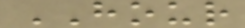HOUR
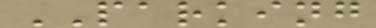PARKING
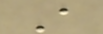A
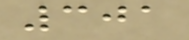301
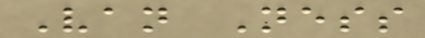Van Ness
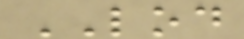LOD
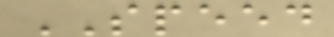SPEED
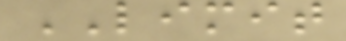LIMIT
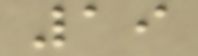19
